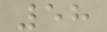58
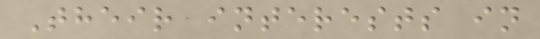Their interests in
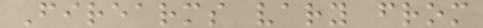Firearms vary from
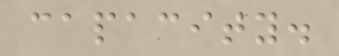capacity.
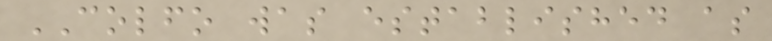COLFO was established as
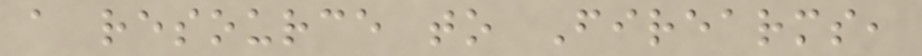a resource to Firearms,
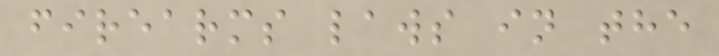firearms laws in the
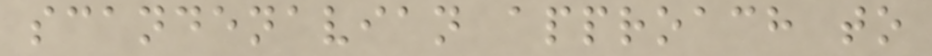scandenavian approach to
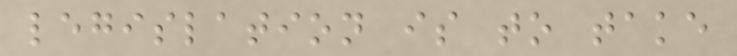legislation is to take
